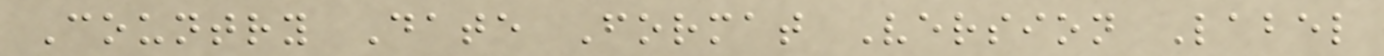Country Date Format Version Label
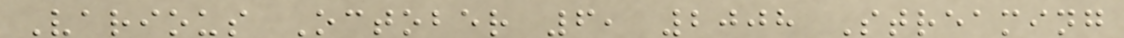Various October 6, 2008 Streaming
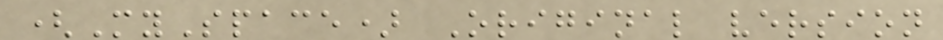(MySpace) Original version
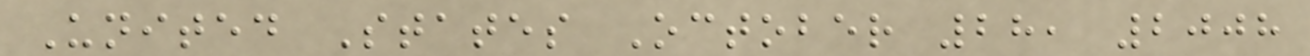United States October 28, 2008
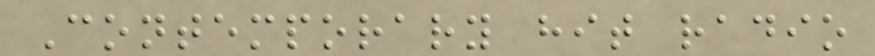Contemporary hit radio
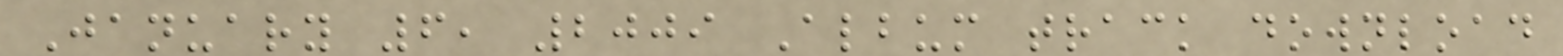January 6, 2009 Album track download
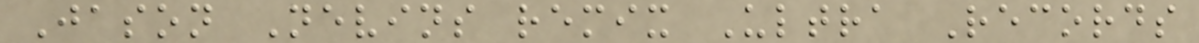Jason Nevins remix Ultra Records
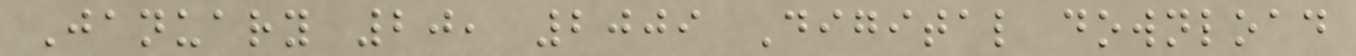January 20, 2009 Digital download
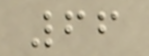66
